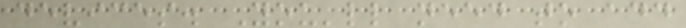devices. You'll need to add
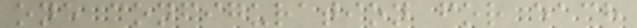one configuration for each
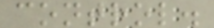control.
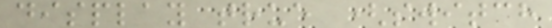display true (switch
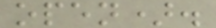open).
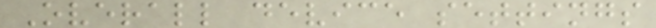Overall device settings
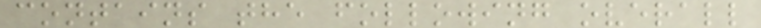contains the following overall
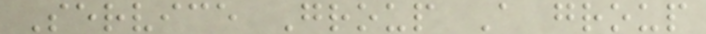Service Group A group
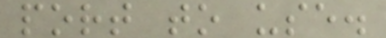port to use.
